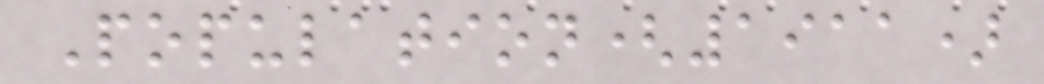Population(1911)
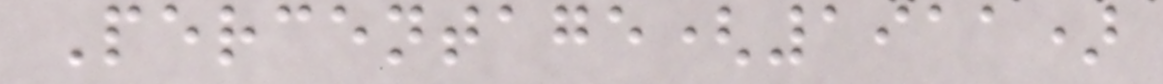Percentage(1911)
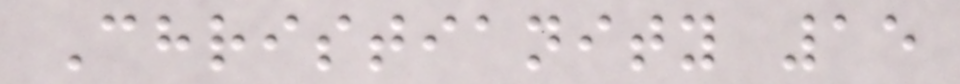Christianity 15
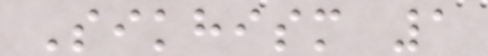Sikhism 1
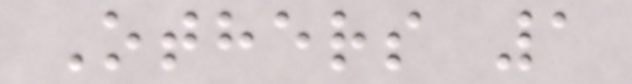Others 1
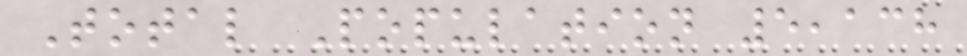Total Population 5,138
